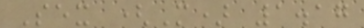Sex (M) 1.17
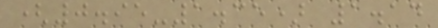(0.95-1.35) 1.14
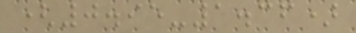(0.95-1.36)
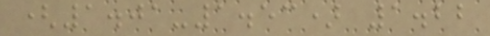(1.01-1.53) 1.22
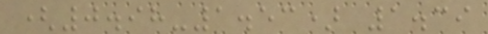(0.98-1.53) 1.39
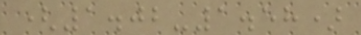(1.02-1.58)
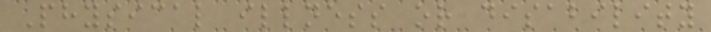Physical illness or disability
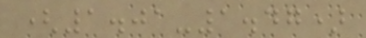(1.01-1.47)
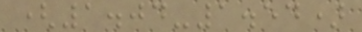(1.04-1.54)
